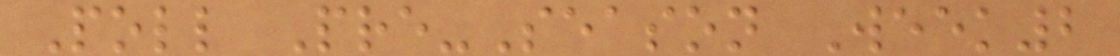Poll Pre-Season Week2
